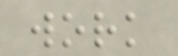work
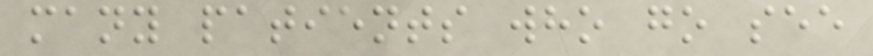many patients who go see
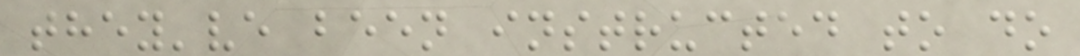they've been instructed to do
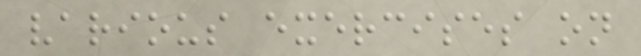various exercises on
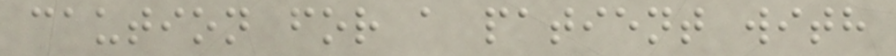caution for a patient with
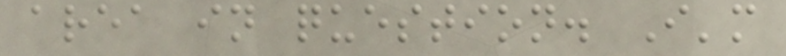area in question. I'm
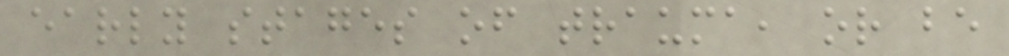early stages of trauma, or be
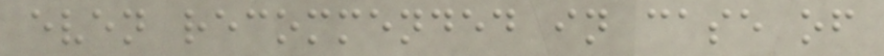even recommended in case of
